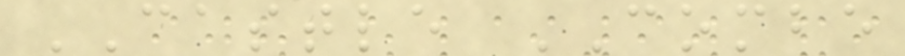CASTLE COMBE
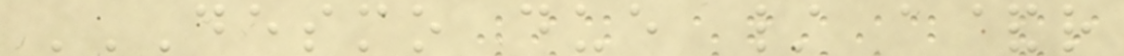DESMO DUE / A&R
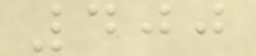400
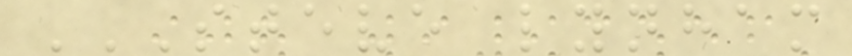STEVE LYNHAM
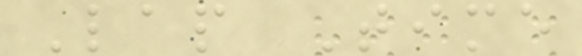Lap Time
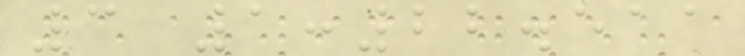3 1:22.511
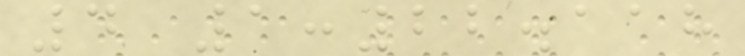4 1:22.118
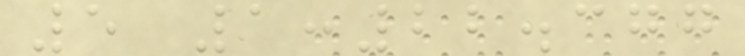5 1:22.377
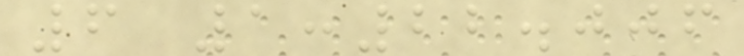6 1:22.006
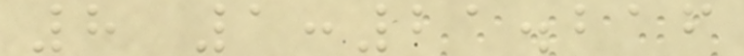8 1:21.216
